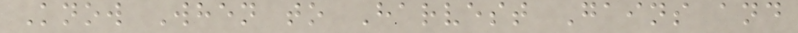Know When to Harvest Gains and
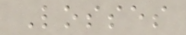Losses
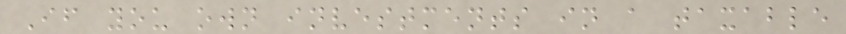If you own investments in a taxable
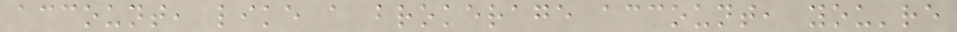account, like a brokerage account, you're
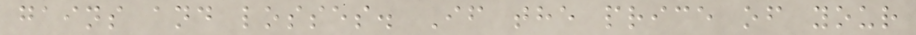gains and losses. If the price of your
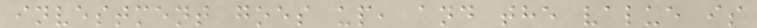investment goes up, and the value is
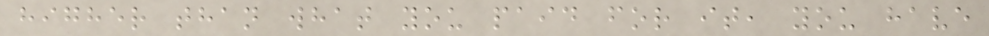higher than what you paid for it, you have
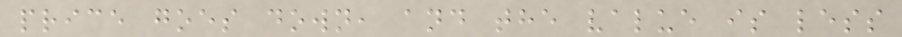price goes down, and the value is less
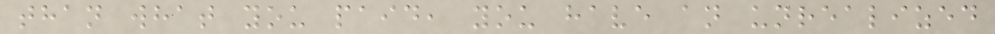than what you paid, you have an unrealized
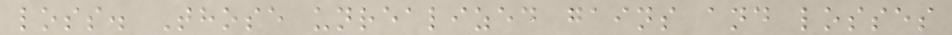loss. Those unrealized gains and losses
